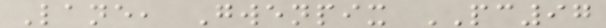Lane, Gwenpix PC97
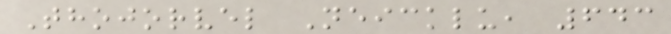Thojorvel Neicklu, 643
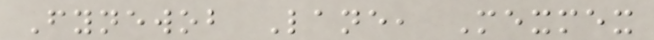Fynewob Lane, Mexmex
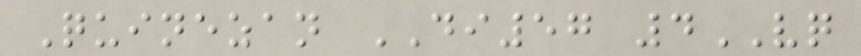Quinezan DI57 4VQ
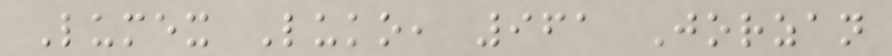Lumex Luko, 961 Jorzan
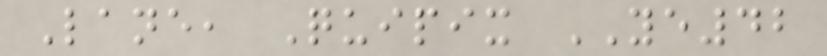Lane, Quipix YE42
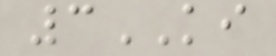3KI
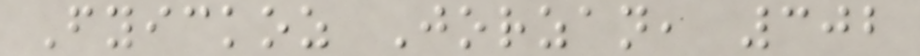Fyickoz Jorzan, 302
